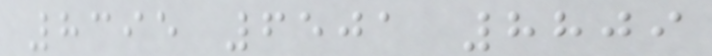8395 6501 8809
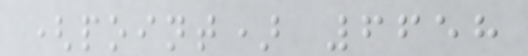(point) 6658
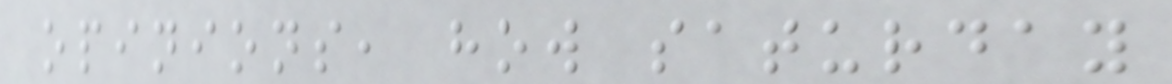opinions, how saturday
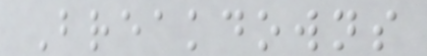Breakdowns
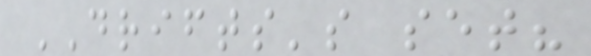DRIFTS's set?
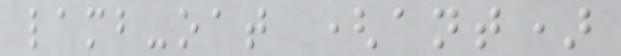lamb-oat (ant)
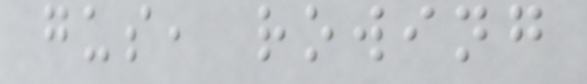gus, rowing
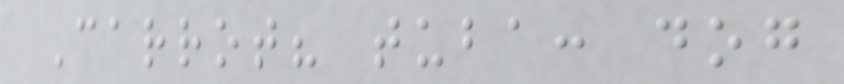Carrot? tuba: dog
